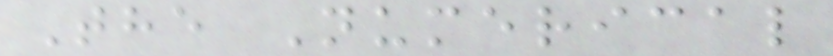The Numerical
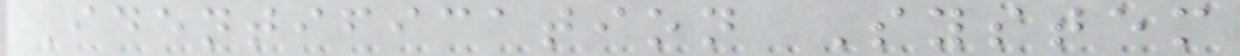Identification System
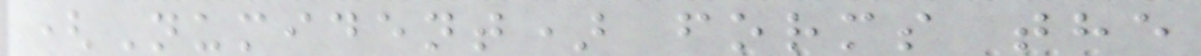(Numident) forms the
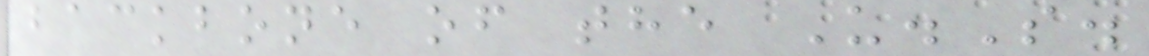backbone of the U.S.
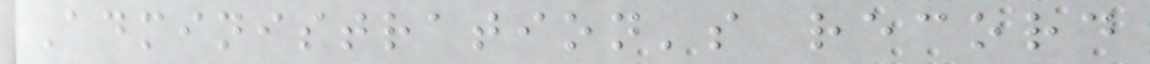Administration's record
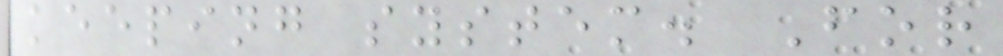keeping system. For
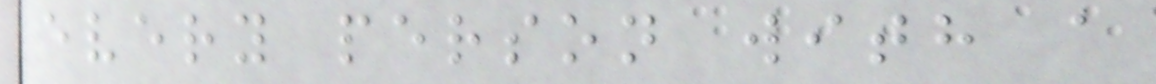every person with a
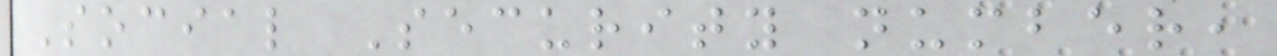Social Security number,
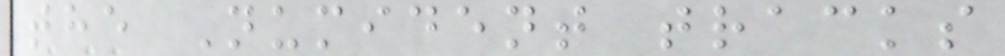the Numident tracks
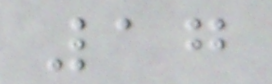17
